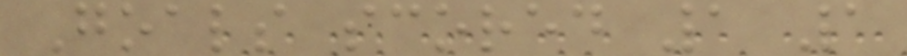Goals scored 1 1
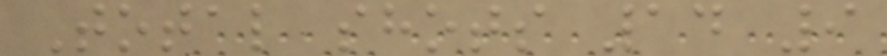Total shots 14 9
